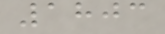1803
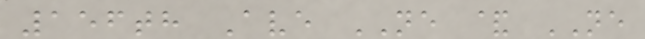156th Ave NE & NE
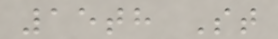15th St
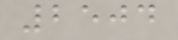2504
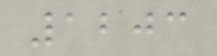1203
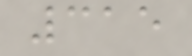315
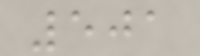501
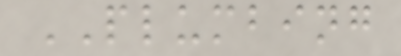PLUMBING
